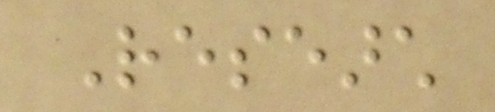Research
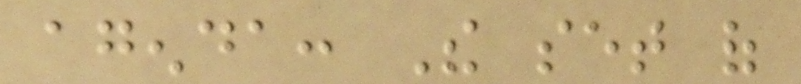agenda: The set of
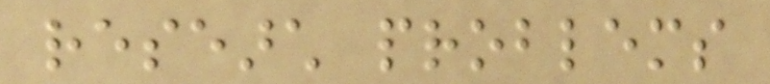research problems
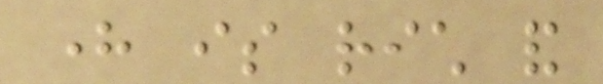here is rich and
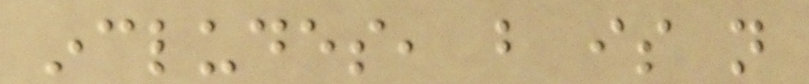includes, but is not
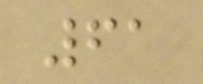61
